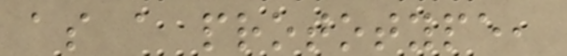as a prototype,
